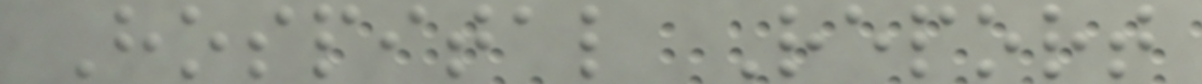Hospital Report
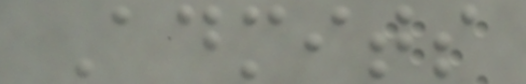Admits
